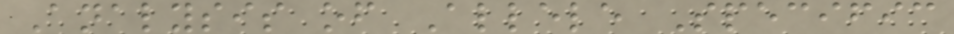Analysis of Allele Specific
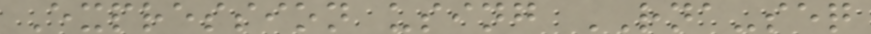Expression using RNA-seq
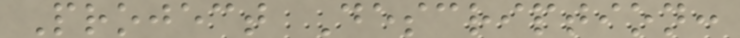Project Description:
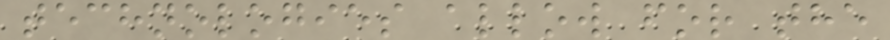technologies allow for the
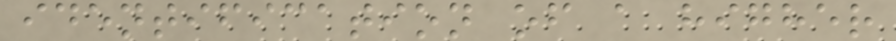identification of a higher
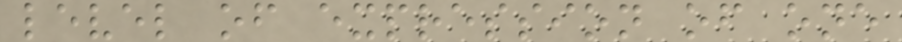level of expression of one
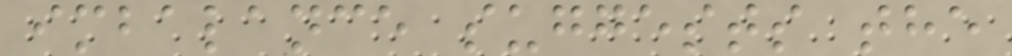imbalance suggests the
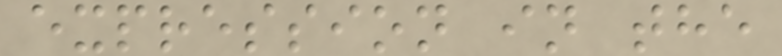expression in the
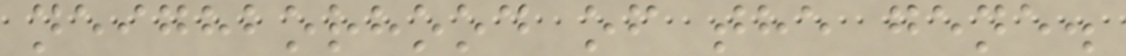neighborhood of the gene.
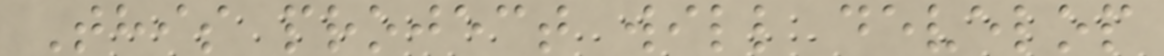This project will develop
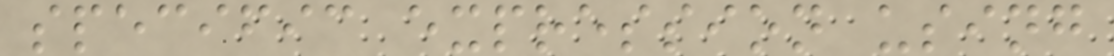specific expression using
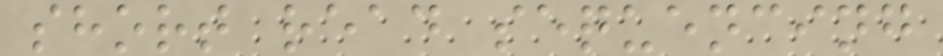short read sequencing
